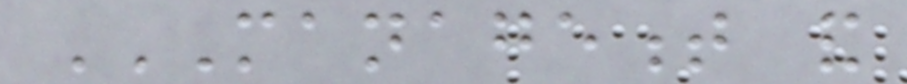MANAGEMENT AND
